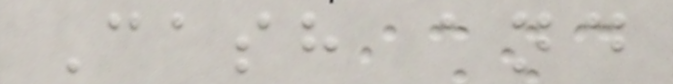Cash and
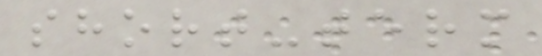short-term
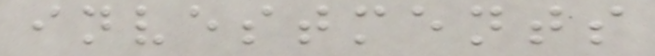investments
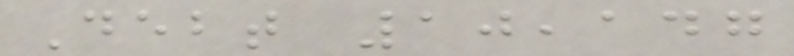Debt 10,147
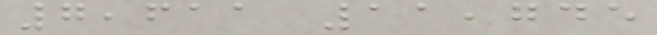7,611 11,745
